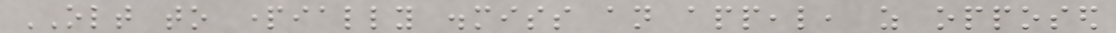OLT to partially dismiss an appeal, as opposed
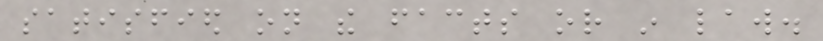satisfied on the facts or in law.
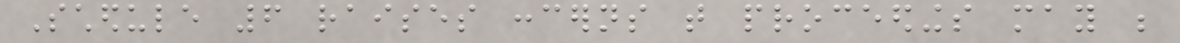Schedule 6 raises concerns that proceedings may be
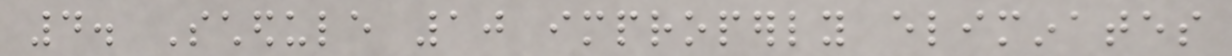4. Schedule 10 improperly eliminates
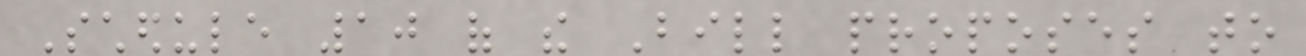Schedule 10 of the Bill proposes to
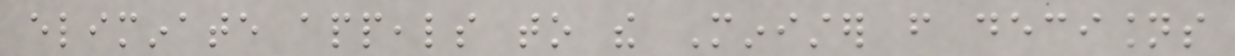eliminate appeals to the Minister from decisions
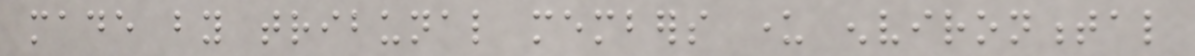made by tribunal members under environmental
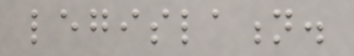legislation.
